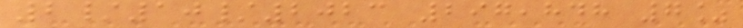2/10/2023 297,848 7%
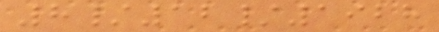8/12/1928
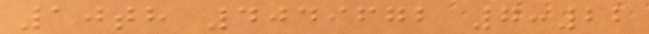10th 4049672 7:22
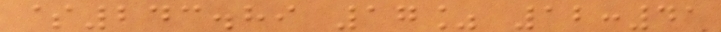$243.89 17% 12:41
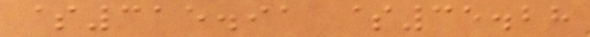$315.91 $35.28
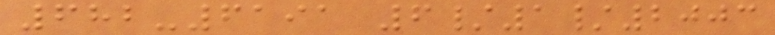682-6191 6/1/2003
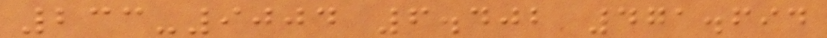233-9004 6.402 471.694
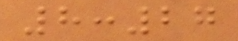8:27
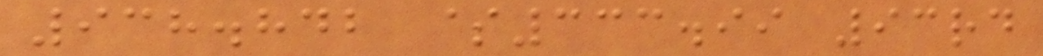938.842 $333.99 93rd
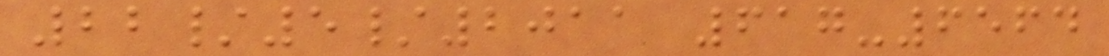22/5/2011 617-6564
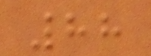88
